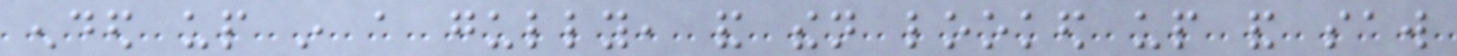ended up in a gully, and then looked up and saw
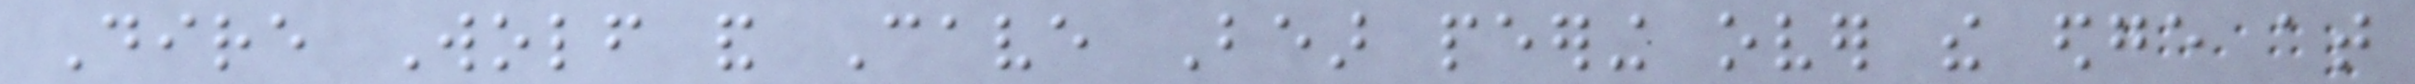Dire Wolf and Cave Bear peering over the edge at
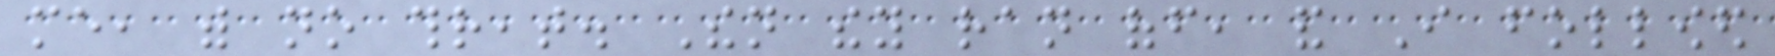me, with no threat. Then they ran off, and I followed
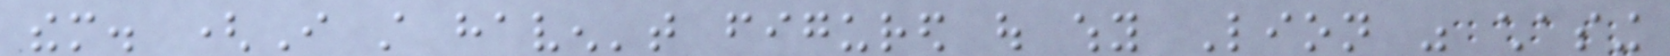them. (I still haven't figured out why Lion was chasing
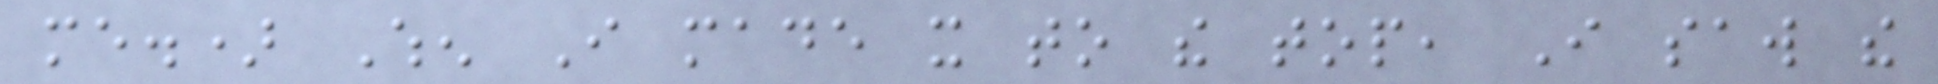me.) When I made it to the top, I saw the
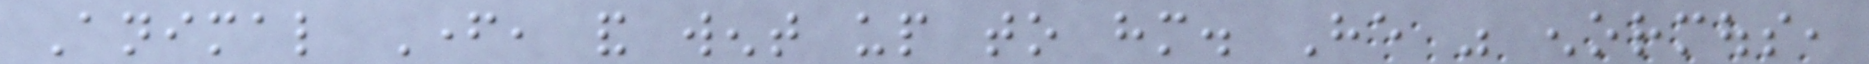Animal Father, and went up to him. He was enormous,
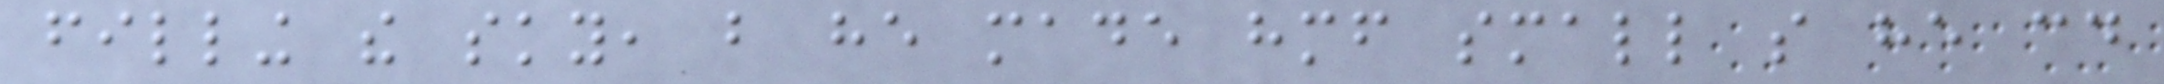filling the sky, but he made himself small so he could
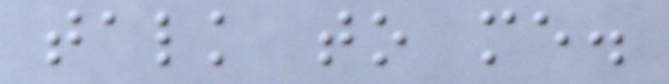talk to me.
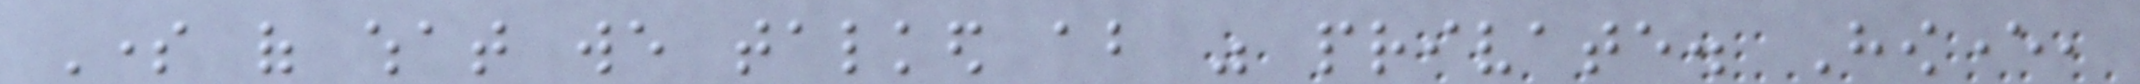Some of what we talked about was private. However,
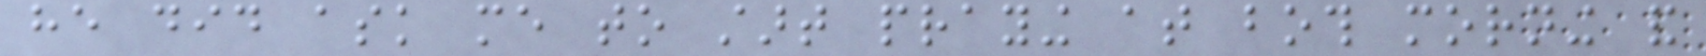he did ask me to start praying at both morning and
